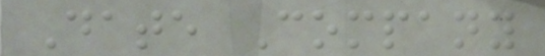Date Company
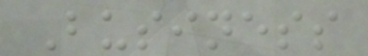Business
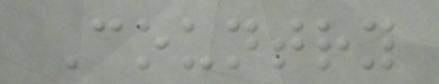Country
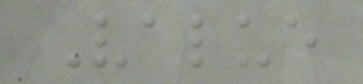Value
